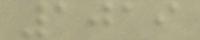1019
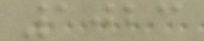1023
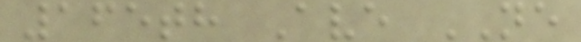165th Ave NE
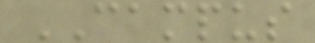CAMPUS
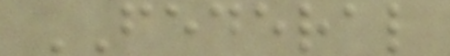FEDERAL
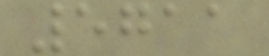5711
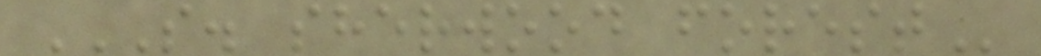S. SHERWOOD FOREST
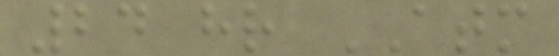24 hr ATM
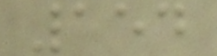154
